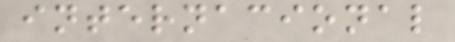internacional
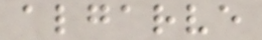algarve
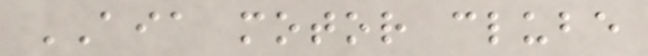AIA motor clube
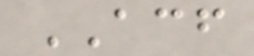ACF
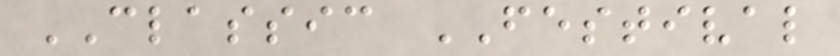CLASSIC FESTIVAL
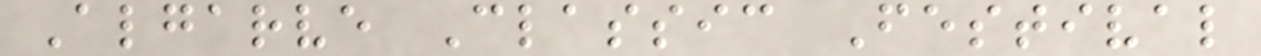Algarve Classic Festival
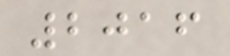2016
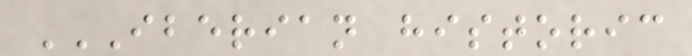IBERIAN HISTORIC
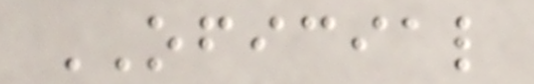OFICIAL
